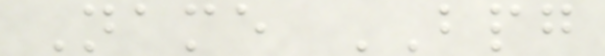Name BPG
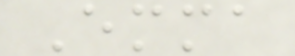Emma
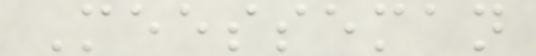Meesseman
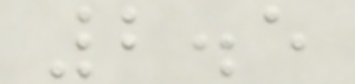2.5
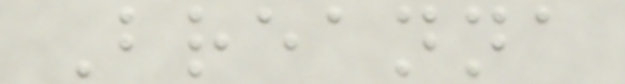Breanna
